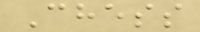Chess
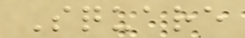Square
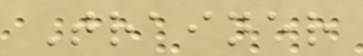Trainer
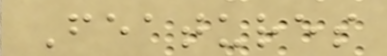Features
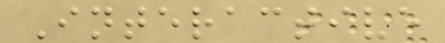Interactive
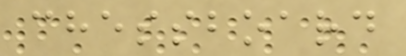chessboard
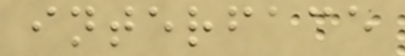interface
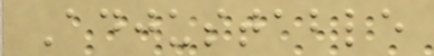Adjustable
